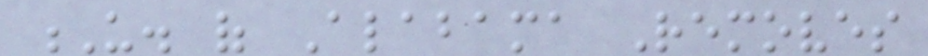U. of Alabama Removes
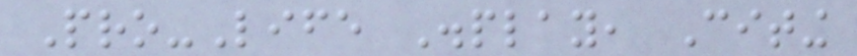Pro-Life Display, Citing
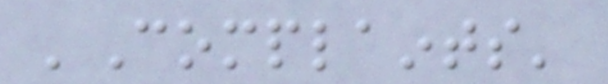'Complaints'
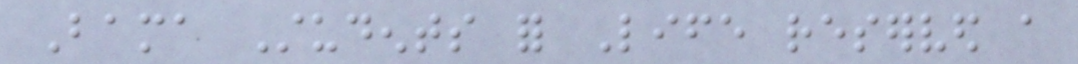Bama Students for Life reserved a
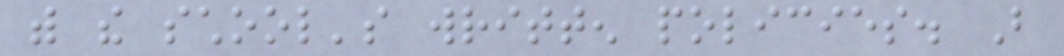with the school's written policies. But
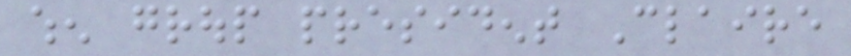when group president Claire
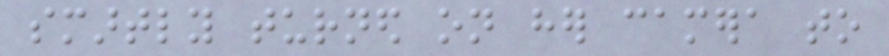smartly turned on her camera to
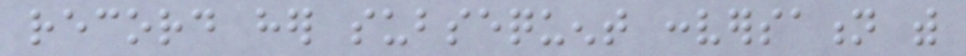record her subsequent conversation with
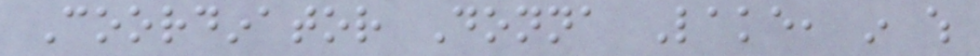Coordinator Donna Lake, in which
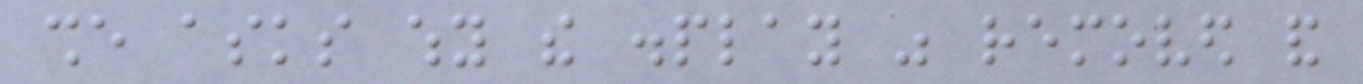she asks why the display was removed and
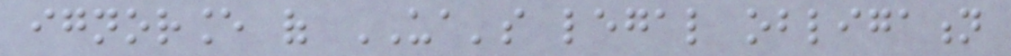ignorance of UA's legal obligation
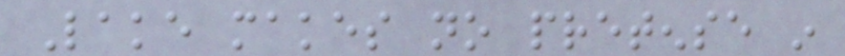Lake makes no pretense in
